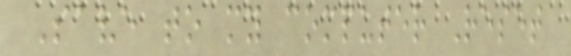Save to my computer Reset
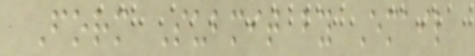Form Submit by Email
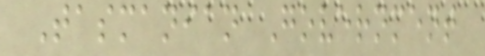Tasmanian Government
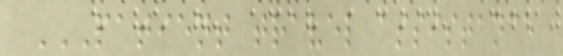PATIENT TRAVEL ASSISTANCE
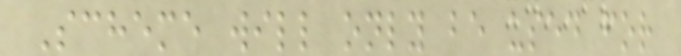Scheme will only be used for
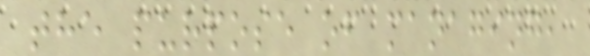the purpose of managing,
